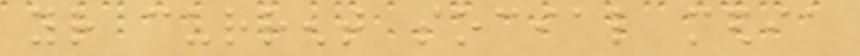your current social media
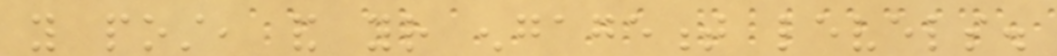you post, and your engagement levels.
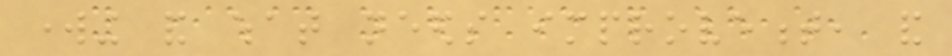working and what needs improvement, and
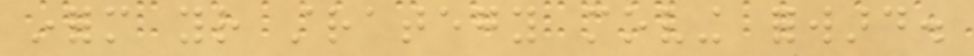inform your strategy moving forward.
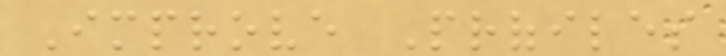Improve Profiles
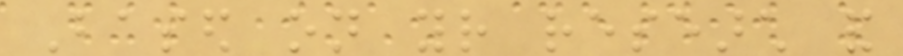Based on your research and
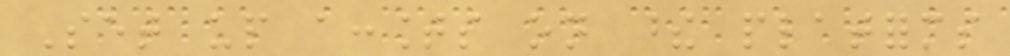Set up accounts on these platforms
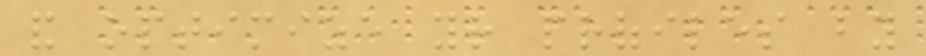and optimize your profiles by
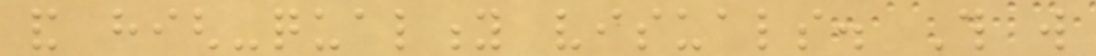and high-quality visuals. This will
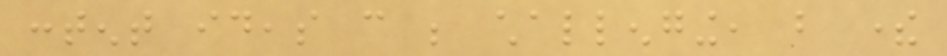content ideas can be challenging, but there
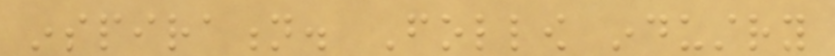inspiration. Follow industry
